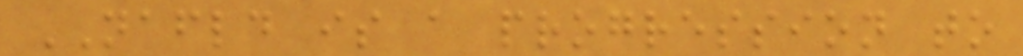NAFLD is a progression to
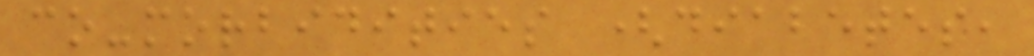co-morbidities (diabetes,
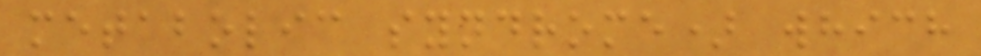metabolic syndrome) which
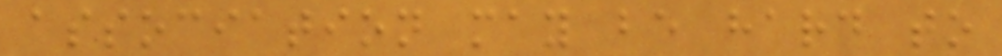association may be hard to
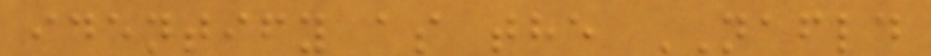identify as the NAFLD
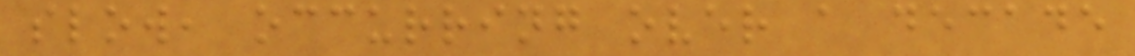slow, occurring over a decade
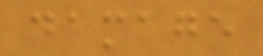damage
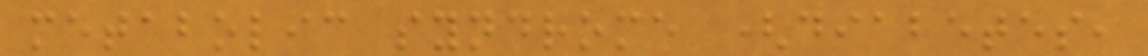metabolic syndrome (diabetes,
